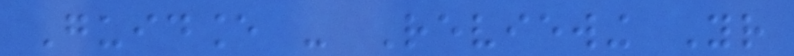Guidance - Reviewing Your
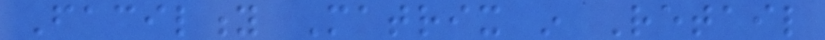Facility Matrix in Retail
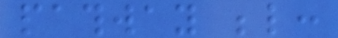pathway below:
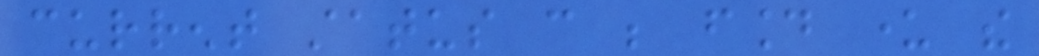current status can be found under the
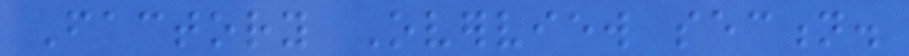Factory Overview section.
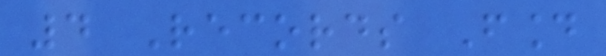4 Records Found
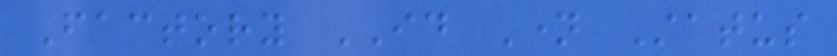Factory ID Name Status
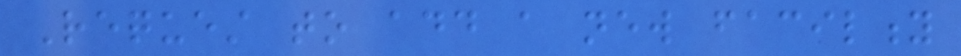Request to add a new facility
